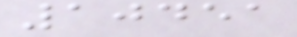10451
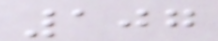107
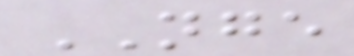NGE
